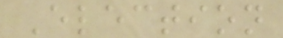Election
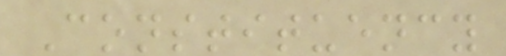Constituency
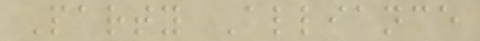Party Alliance
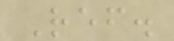Ref.
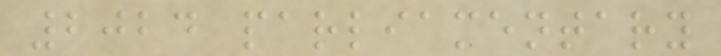2024 parliamentary
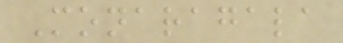Monaragala
